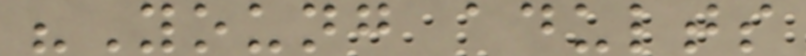"Young adults
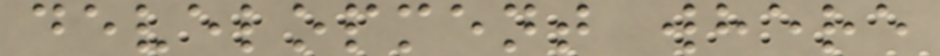development where
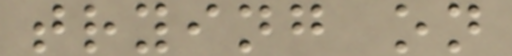trying on
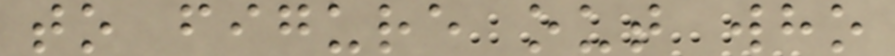to figure out who
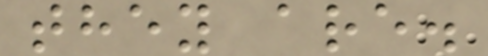they are.
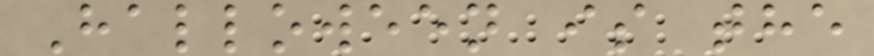Halloween is the
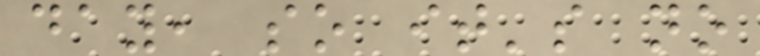day, so it's no
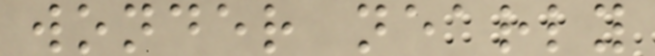wonder nearly
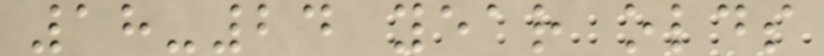18-24 year olds
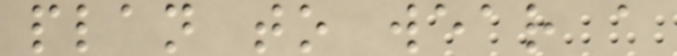plan to wear a
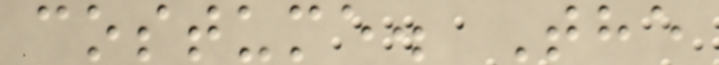costume. The
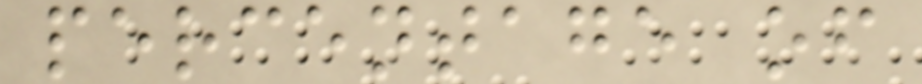percentage of
